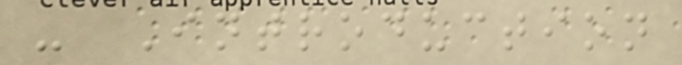- Introduction
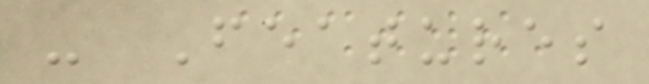- Features
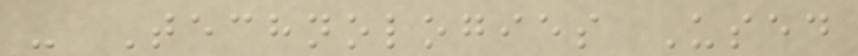- Technologies Used
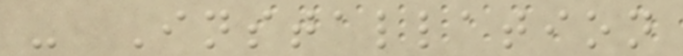- Installation
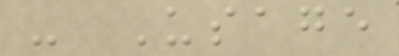- Usage
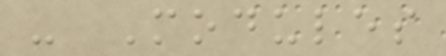- Modules
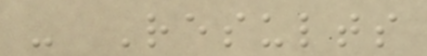- Results
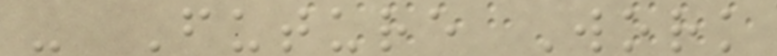- Future Work
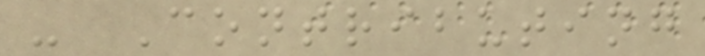- Contributing
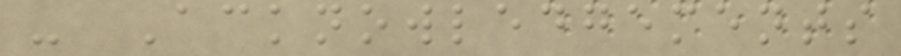- Acknowledgements
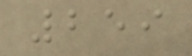259
